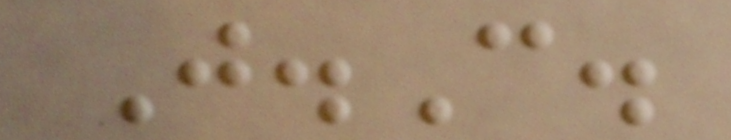J.C.
